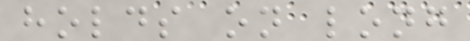holds on long
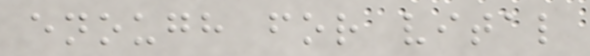enough for vital
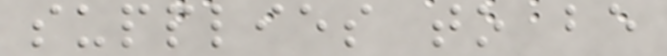supplies to be
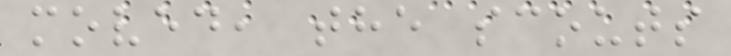moved, the scouts
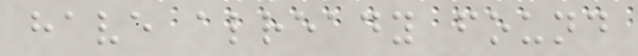have already found
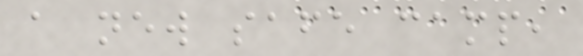a new safe camp,
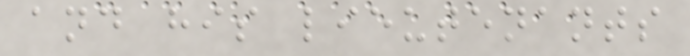and his lieutenants
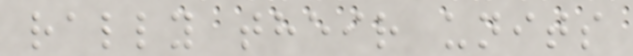rally their units
